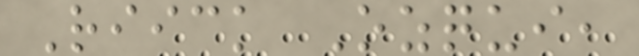Riick Ozqui,
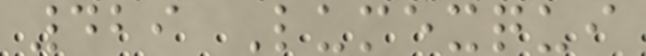429 Lumexqui
